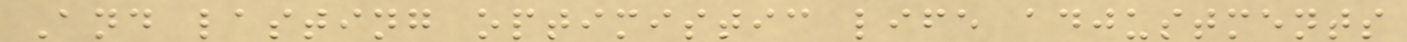And lasting optimistic life adjustments
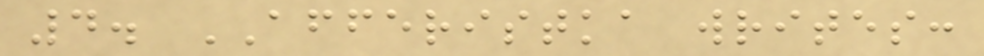4. AFFERISTKA writes:
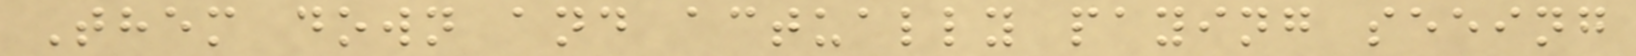Them down and actually paying seeing
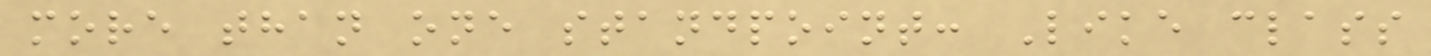more than one standpoint: Like class
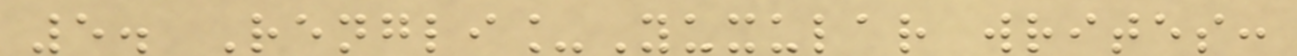5. Rengli_Yuxular writes:
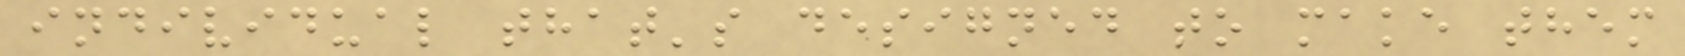individual that's designed to make them
